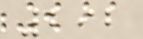292
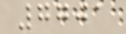7701
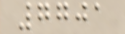7701
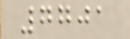7701
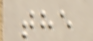the
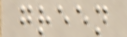green
